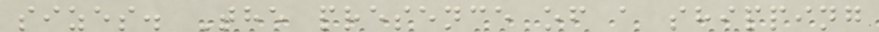sizes. The presence of a shipping
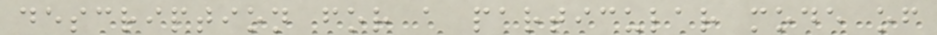description for a particular mode of
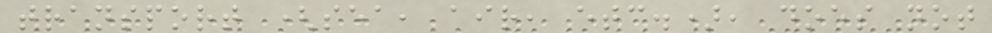transport (sea, air, etc.), does not
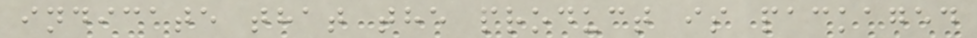indicate that the product is packaged
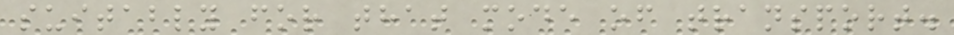suitably for that mode of transport.
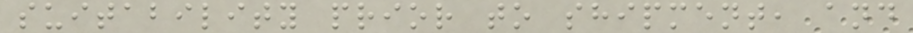suitability prior to shipment, and
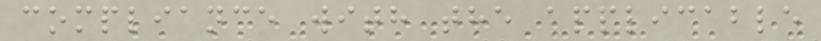compliance with the applicable
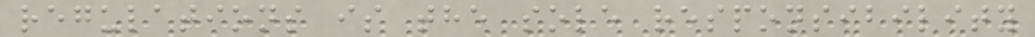regulations is the sole responsibility
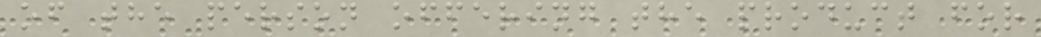of the person offering the product for
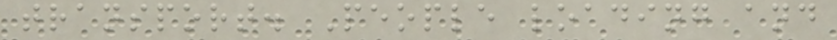transport. People loading and
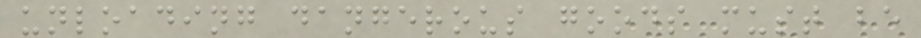unloading dangerous goods must be
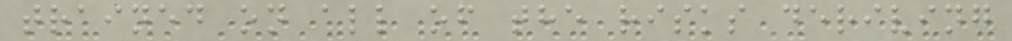trained on all of the risks deriving
